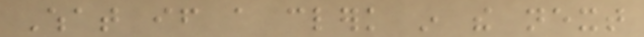What if a clerk in the next
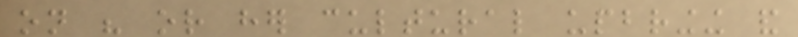on his or her cultural upbringing and
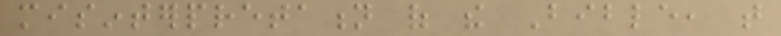misinterpretation of the Bible, that
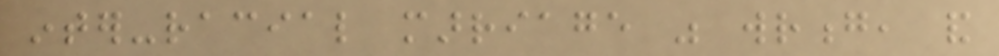inter-racial marriage was wrong, and
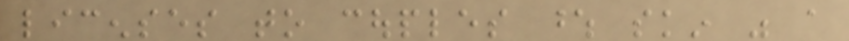licenses to couples whose skin was a
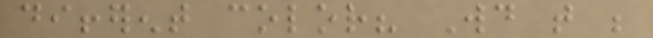different color? Would that be
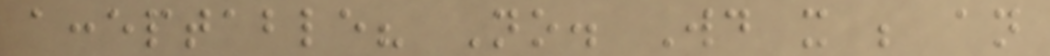acceptable? No. Would it be an
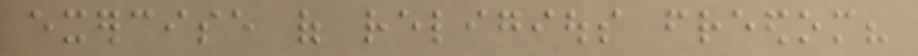exercise of religious freedom?
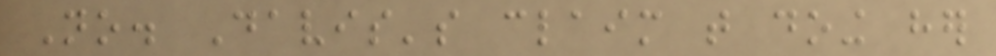No. Davis's claim that doing her
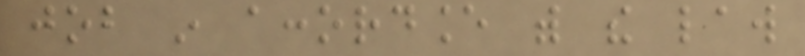job in accordance with the law
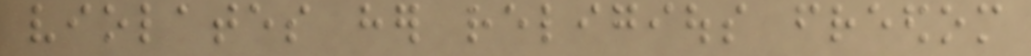violates her religious freedom
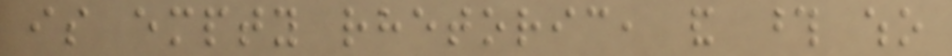is empty rhetoric, and those who
